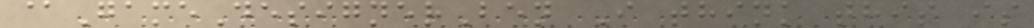@GameDesignerBen I think this is
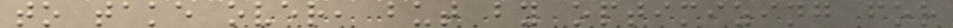to take over, but by optimizing for
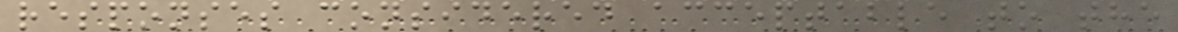responses considered acceptable to the
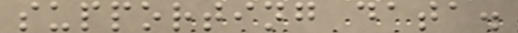supporting data.
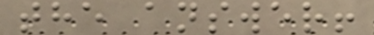the answer!
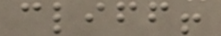cliff!
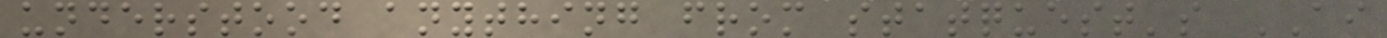understood anything from statquest's AI
